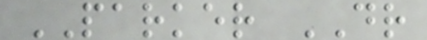PARKER DR
